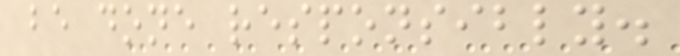be done responsibly.
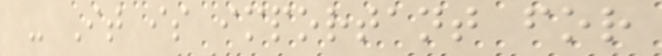- It is important for
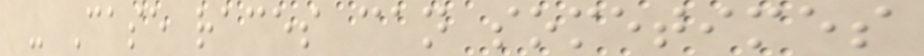- Case races can sometimes
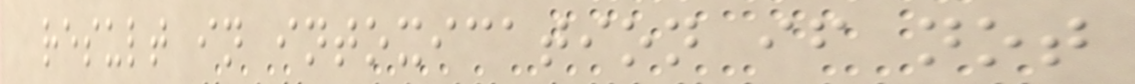result in intoxication if not
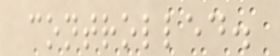controlled.
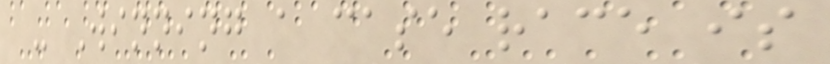- Winning a case race is
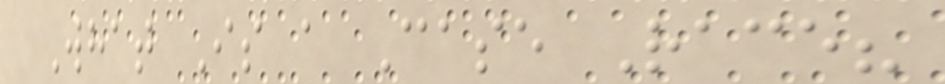What Is a Case Race?
